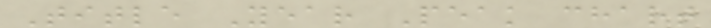Title Year Peak chart
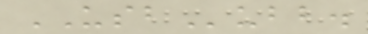USBubb.
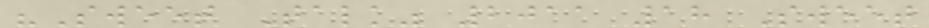"Sweet Talk" 2011 18 Sweet
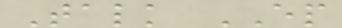Talk EP
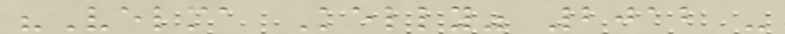"Velma Kelly" 2012 -
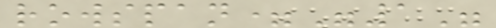rowspan="1"
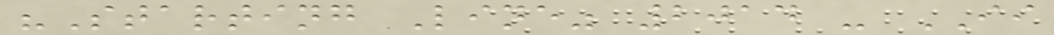"Starting Line" 2014 - II
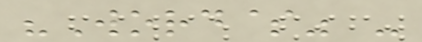"Word$" -
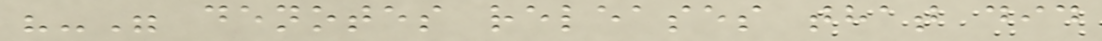"-" denotes releases that did
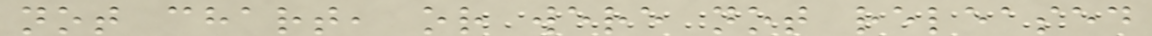not chart, or were not released
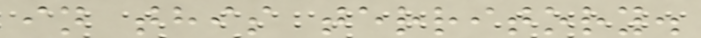in this territory.
